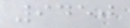9450
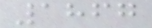1867
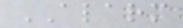ALARM
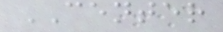CENTER
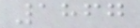1867
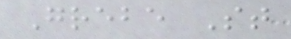Grebe St
